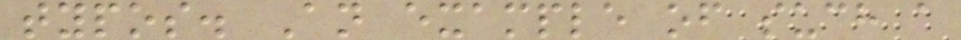typos. An example of such a
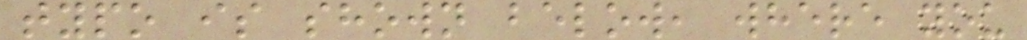typo is shown below, where you
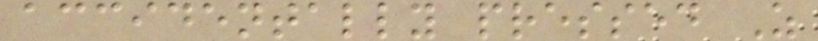accidentally pressed Z
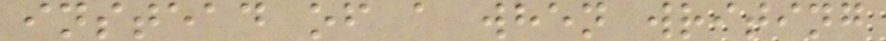instead of a when writing
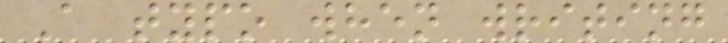A typo when writing
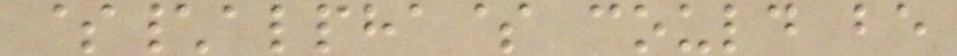$\alpha$ could be
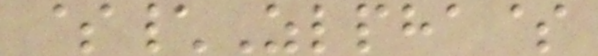$\Zlpha$
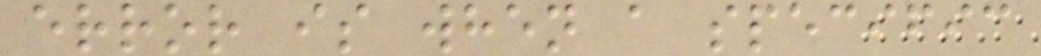error is when a specific
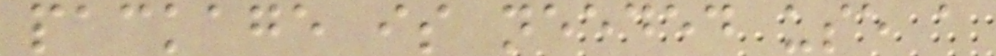package is needed use a
